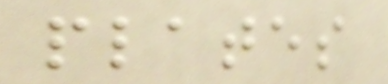plates
